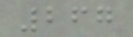267
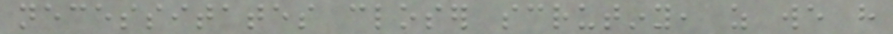necessitates closer scrutiny, as we have
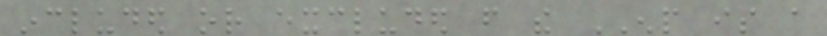included or excluded from the ENP is a
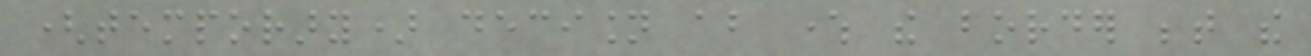(temporary) decision about where the border between the
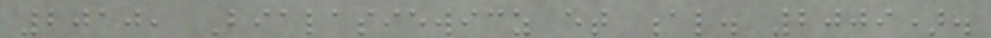2010, Bialasiewicz et al. 2009).
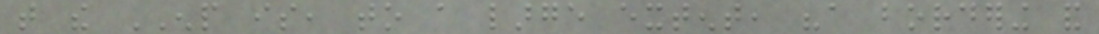that the ENP is, to a large extent, "a bordering and
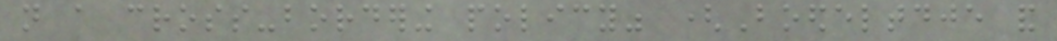not a cross-bordering policy" (Boedeltdje and
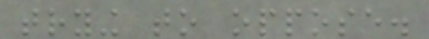trying to oppose.
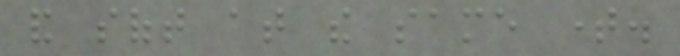and soft at the same time.
